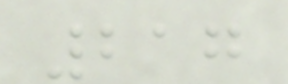217
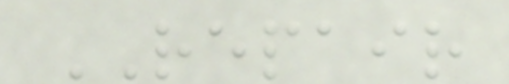REPAIR
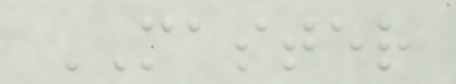MASTER
